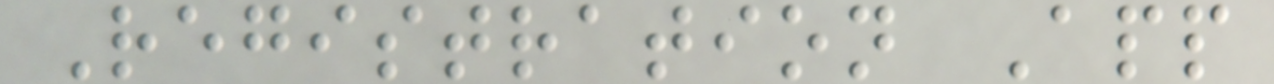Registration App
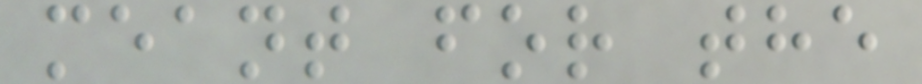meant for the
